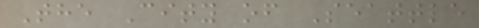The City of Seattle
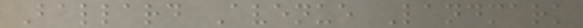Ballard Avenue Landmark
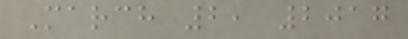March 2, 2017
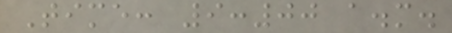Time: 9:00 a.m.
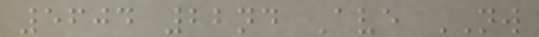5604 22nd Ave NW
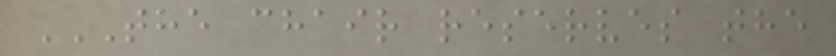THE CHAIR RESERVES THE
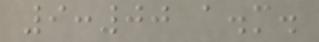9:00 a.m.
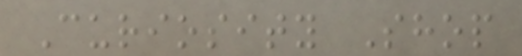Curiosity Shop
